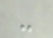-
